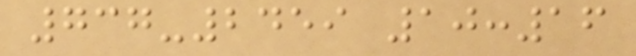737-2459 10:16
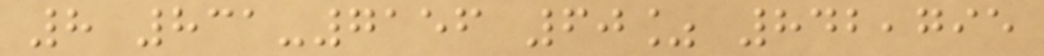8 831-7156 60% 842,795
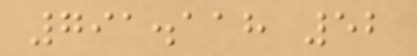791.118 52
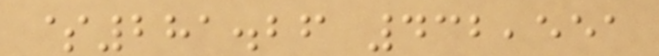$281.26 432,551
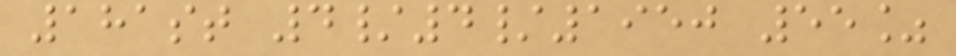181st 4/4/1950 55%
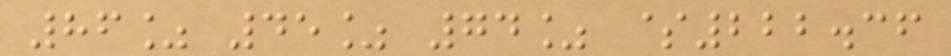86% 45% 74% $222.36
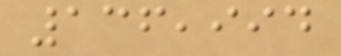136,994
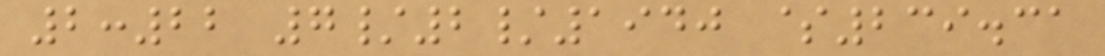2:22 7/2/1940 $239.31
